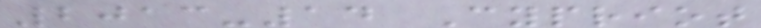2013-14 Cypriot
